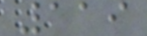119
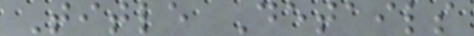Title Details
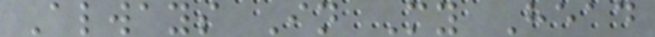Always In My Head
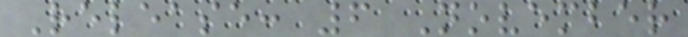Release: 6 November
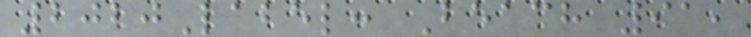2020Label: Beach 91,
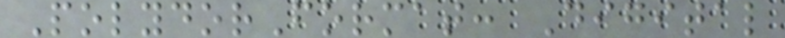PolydorFormat: Digital
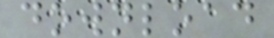download
